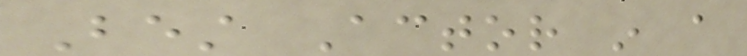Best Actor in a
